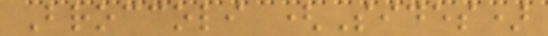Broccoli (Sides)
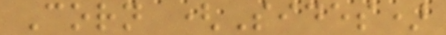Corn (Sides)
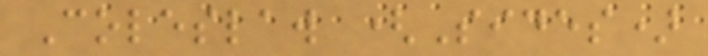Coleslaw (Sides)
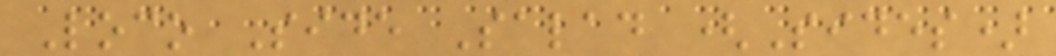Loco Side Salad (Sides)
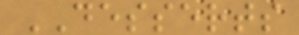DESSERTS
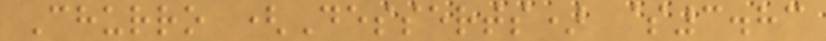Churro (Desserts) $3.83
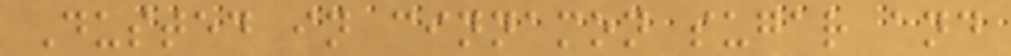Dusted in cinnamon sugar and
